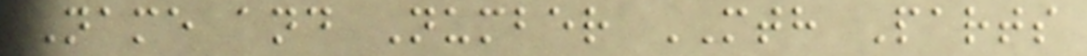Name and Number MTH Parts
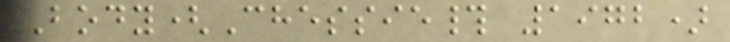Body(Chessie# 1972)
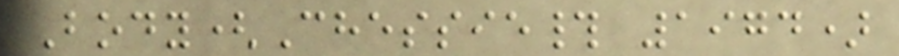Body(Chessie# 1974)
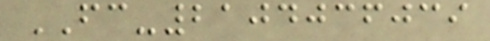FC-2104036039
